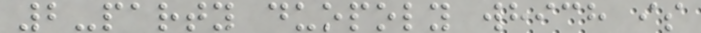2-party duopoly which is
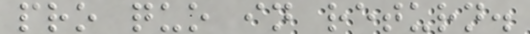pro quo in return.
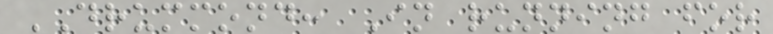DRUMMOND: In running for
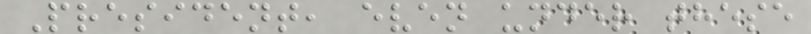President, even under these
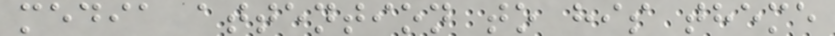media attention to his theme
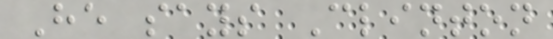He says Clinton
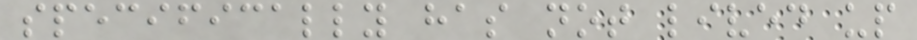specifically has not lived up
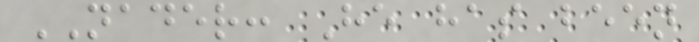NADER: He has been
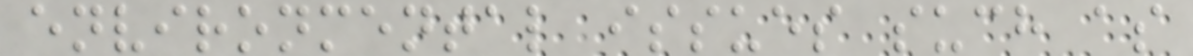environmental issues such as
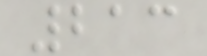213
